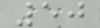50
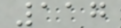117
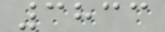3833
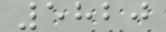5820
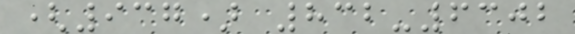(937) 832-6302
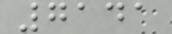7141
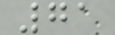71
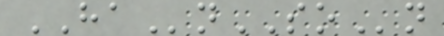HAnSOn
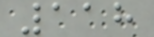118
